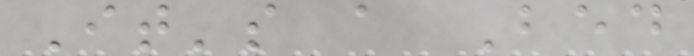It's a Bed
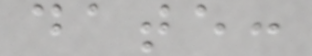date:
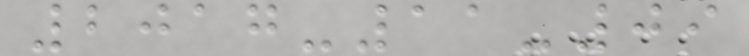2017-11-09
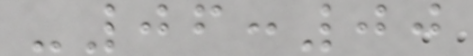-06:00
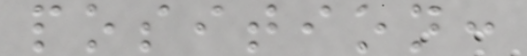position:
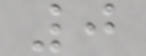0
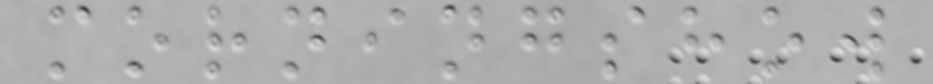morningshow
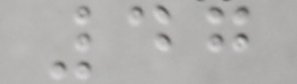47
